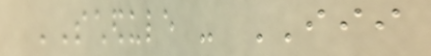SCHEDULE - III
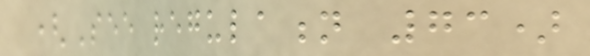(See regulation 73)
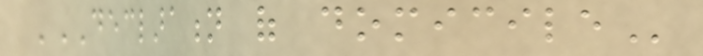DECLARATION OF DOMICILE
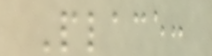Place:
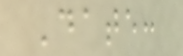Date:
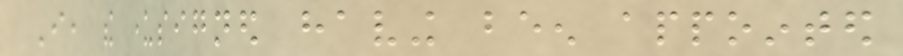I, the undersigned having been appointed
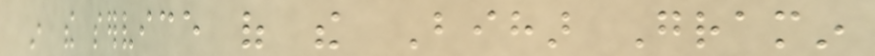in the service of the Bihar Gramin
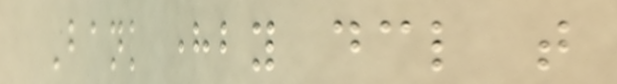Bank hereby declare that
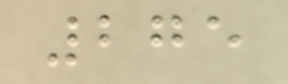275
